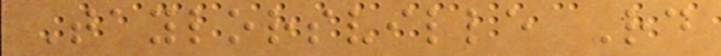Taylorsville Rd
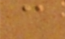c
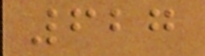627
